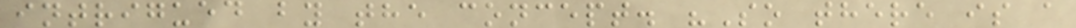intrigued by the concept. "So there is a
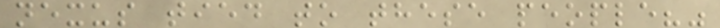nexus tied to these people?"
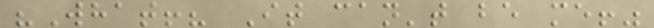"What!? It can't be me!"
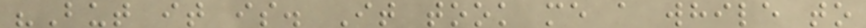"But it is. It took me a while to
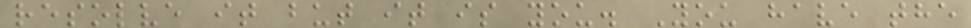resolve it but it is you. You have the
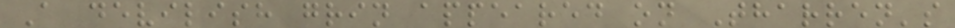A devilish grin appeared on Tharren's
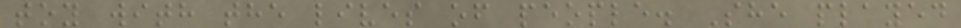toy with the lives of people. She played
